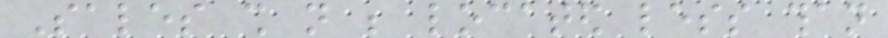Sales shall not be located less than
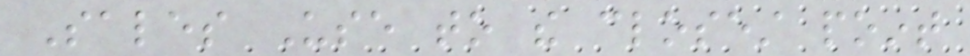Sales Use to the closest point
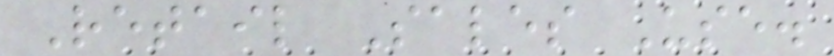Retail Sales Use.
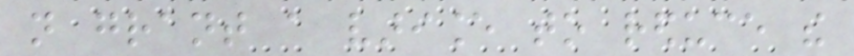not grant a variance to reduce the
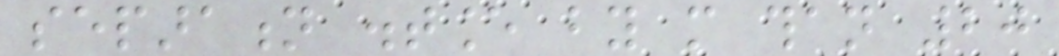separation distance by more than 20
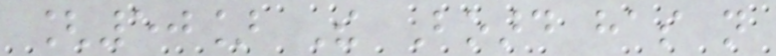[50] The Board has not
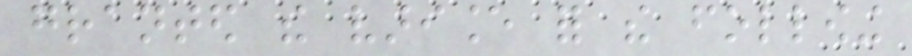granted the variance for the following
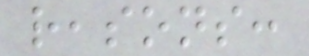reasons:
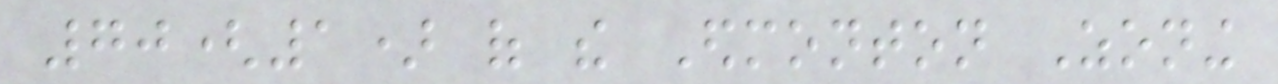70(1) of the Edmonton Zoning
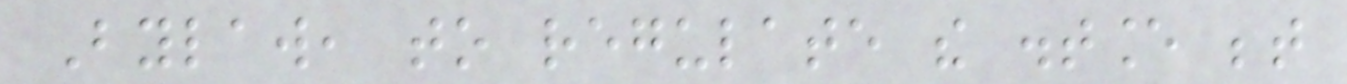Bylaw, to regulate the distance between
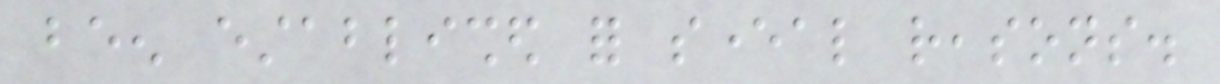been established for several reasons.
